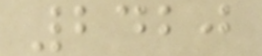2420
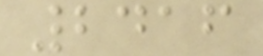2416
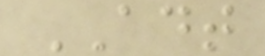ADT
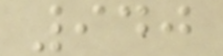940
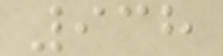938
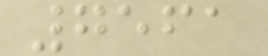7561
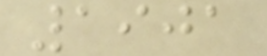1901
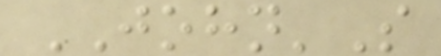JOHN'S
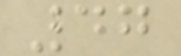47
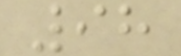98
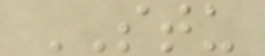STU
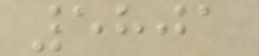5801
